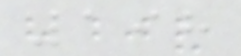198
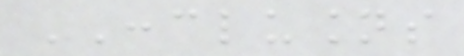CONCLUSIONS
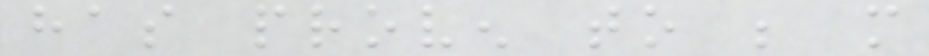has proven to be more
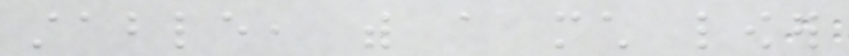stable, with a much lower
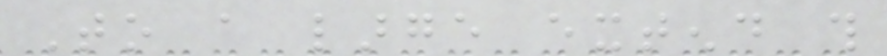To a large extend this
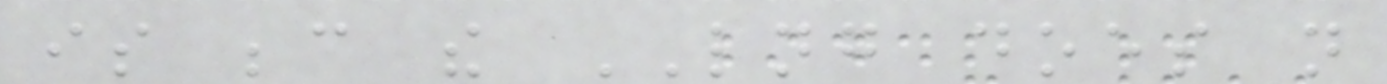is because the LNG does not
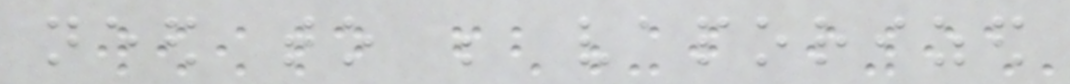need to be vaporized
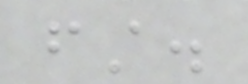first.
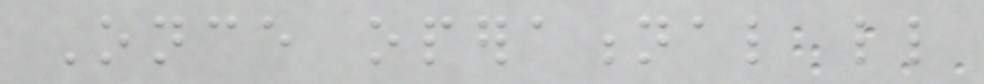Once operational little
